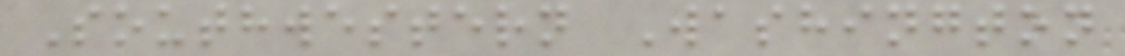Southwestern Washington
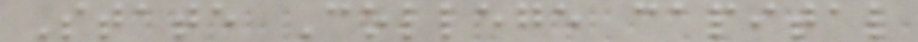State College capital
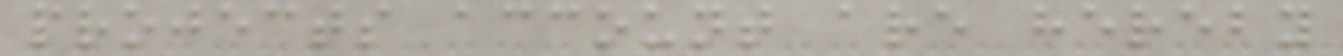projects account are hereby
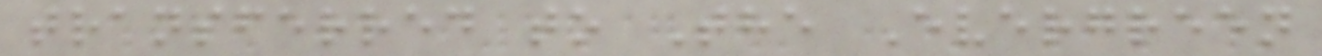transferred to The Evergreen
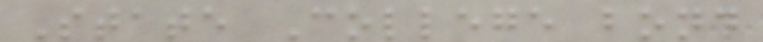State College bond
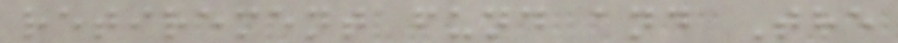retirement fund and The
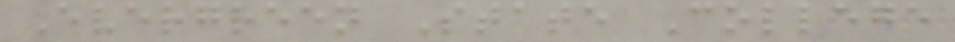Evergreen State College
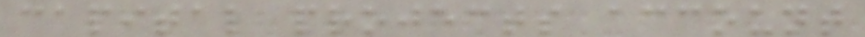capital projects account
